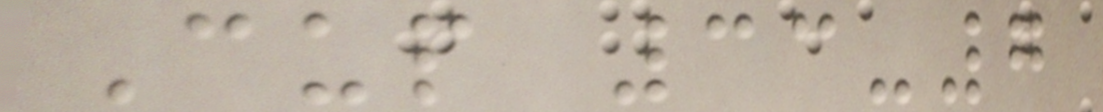Cup 33-7
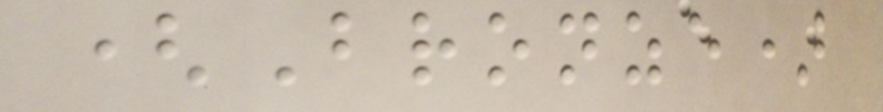(Bronze)
